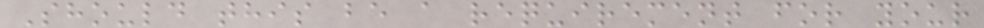Should this be a requirement for your
